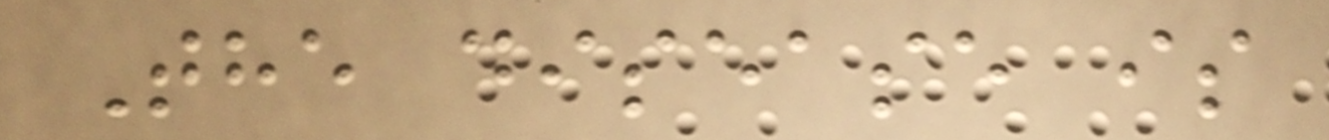The disease is
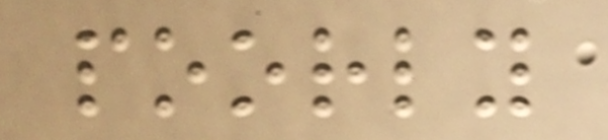poorly
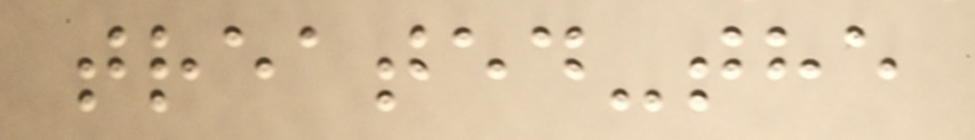treated-the
